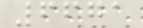6671
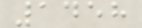1458
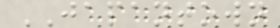JAPANTOWN
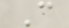C
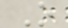O
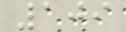109
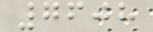7608
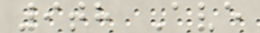9th Ave
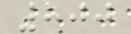800
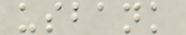usbank
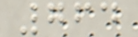764
